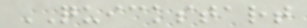QUICKSTART
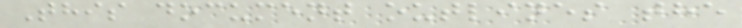This document outlines the
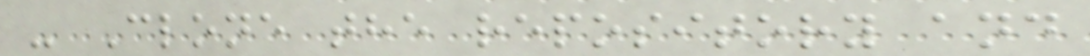- Clone the repository and
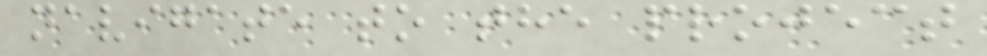navigate to the project
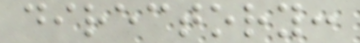directory:
